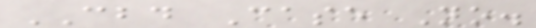CBD Case No.
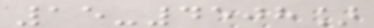15-4508]
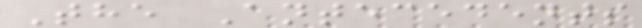The Antecedents
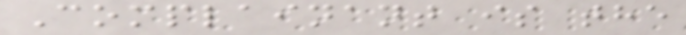Complainant is the
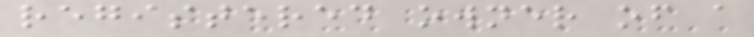registered owner of a
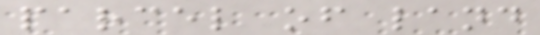parcel of land
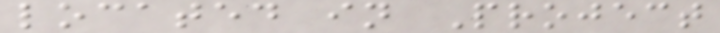located in Project
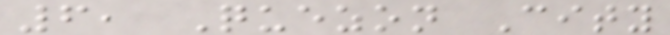6, Quezon City
